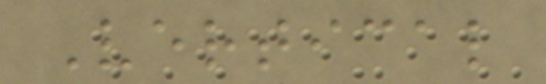Vertical
